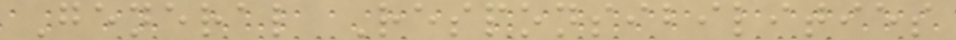General Responsibilities
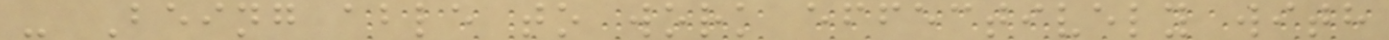- Being able to work effectively with
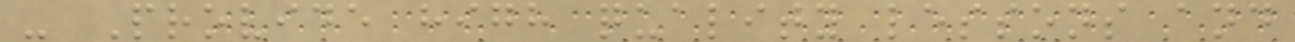- Provide high quality lessons and
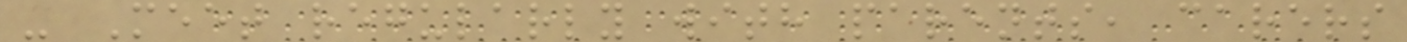- Meet regularly with parents, carers
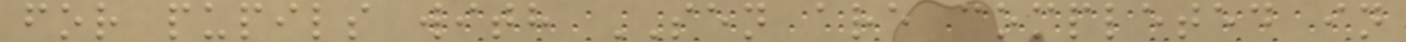for pupils with SEN are completed in
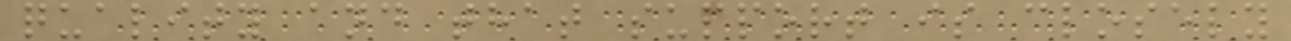quality and that support is closely
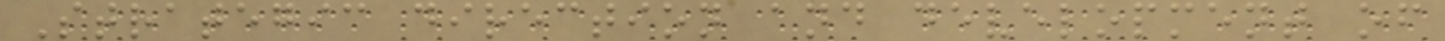Strategic direction and development of
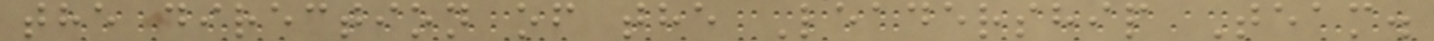the direction of the Leadership Team.
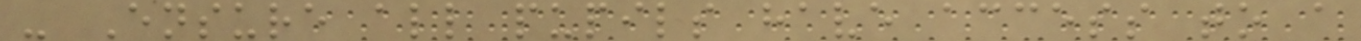- Ensure all pupils have access to a
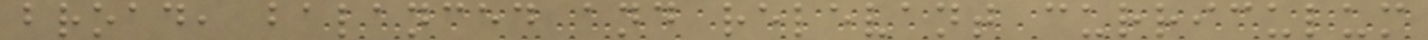broad, balanced and relevant curriculum
